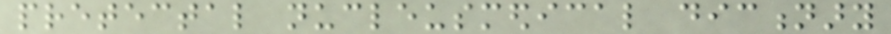pretectal nucleusmedical dictionary
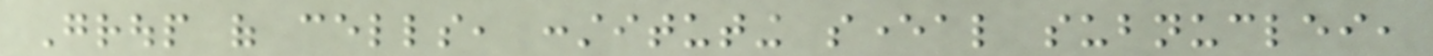Group of cells, constituting several subnuclei,
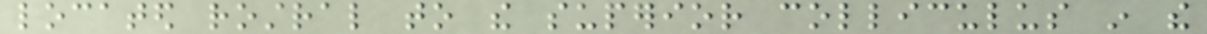located rostral to the superior colliculus in the
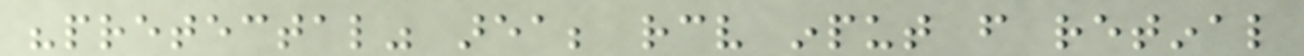"pretectal" area; receive input from retinal
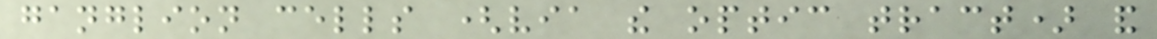ganglion cells (via the optic tract) and
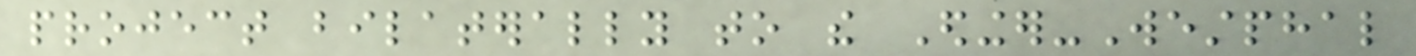project bilaterally to the Edinger-Westphal
